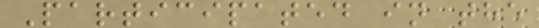Participated in the
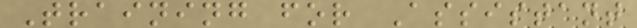Training for Assistant
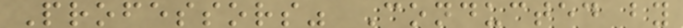Professors" Conducted by
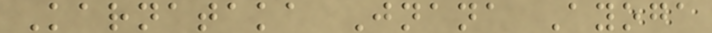Karnataka Jnana Ayoga
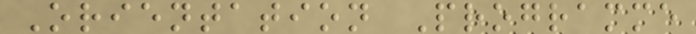Orientation Programme
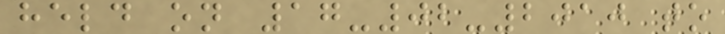held on 17-02-2010 to
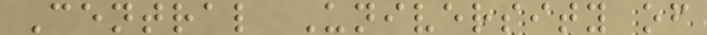Central University of
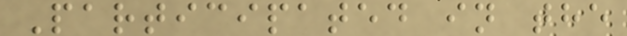Participated in the
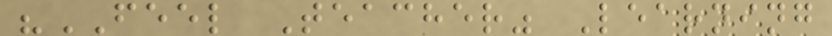"FEEL Teacher" Learning
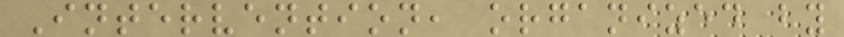Intervention, organized by
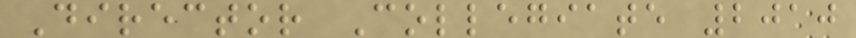Director Collegiate 2010
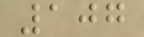107
